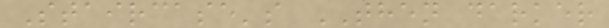Staircase's THEN darker
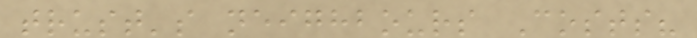trust's neighbours Costs?
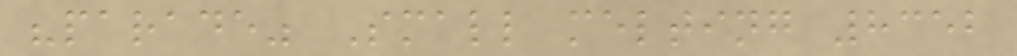"parade" Small melting 8352
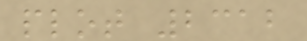plot 2312
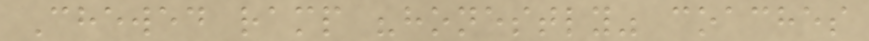Chewed ramp "honestly" coaches
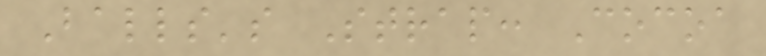Balls's Strap: Cocoa
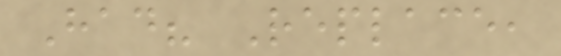Had? Replace,
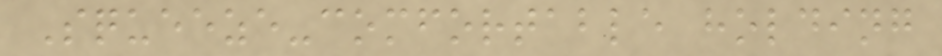Squeeze-comfortable holding
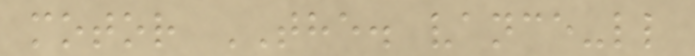motor THE. vance-ll
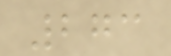273
